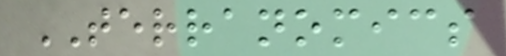TERRANOMICS
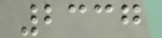2337
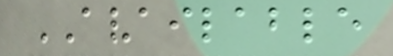AVAILABLE
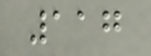117
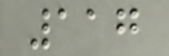117
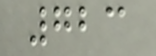723
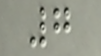7
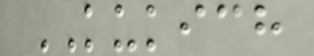KUKICH
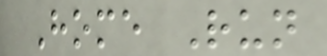Home Run
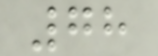78
